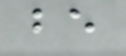be
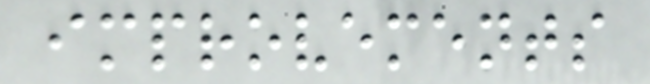improvements
